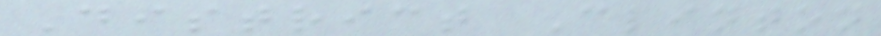District Clinton
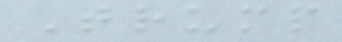Trump
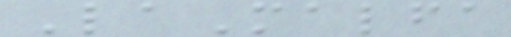LaMalfa
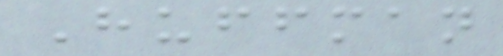Huffman
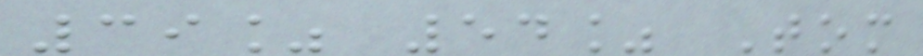39% 54% Tom
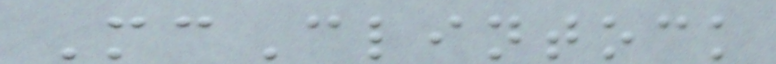McClintock
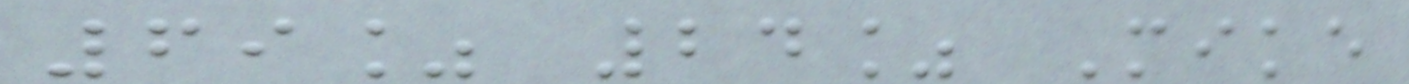69% 24% Mike
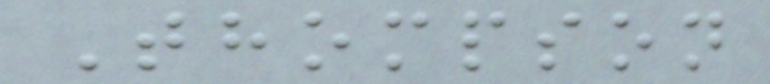Thompson
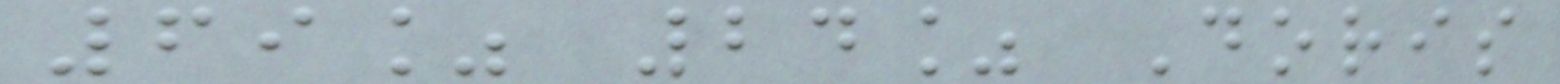69% 24% Doris
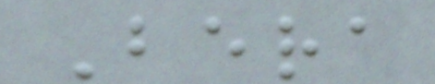Bera
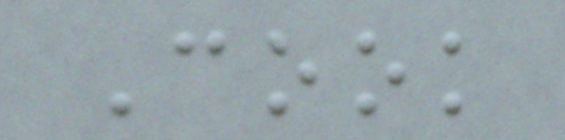Cook
